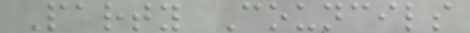Party Councils
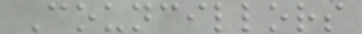Councillors
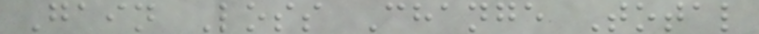Gain Loss Change Total
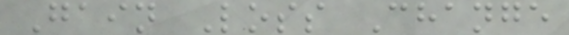Gain Loss Change
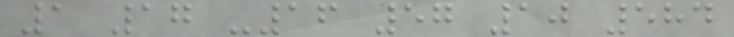1 17 -16 57 10 584
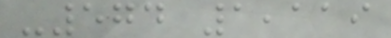-574 1,119
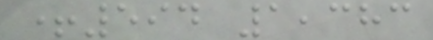+594 1,383
